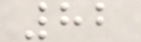82
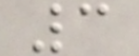3
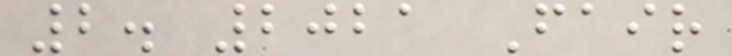2. 2021 Fair
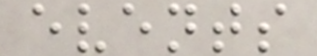events
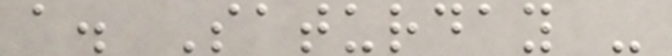a. Saturday -
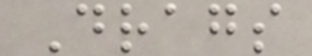Drags
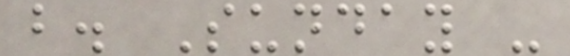b. Sunday -
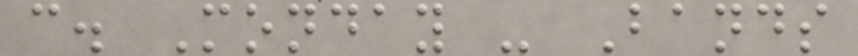c. Monday - Bands
